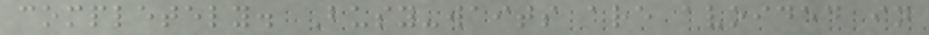completely. Busy-waits are avoided in
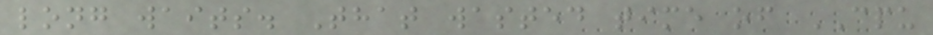long waits. That wasted time of CPU
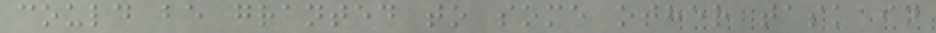could be granted to some other task in
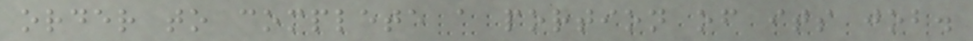order to complete a portion of its job.
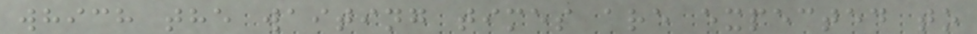which the waiting times are expected to
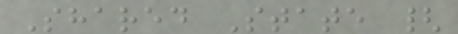Shared State {
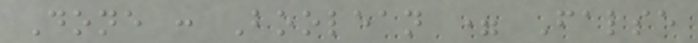Done : Boolean = False
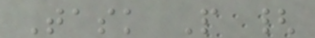Task P {
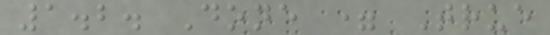1.2. Done = True
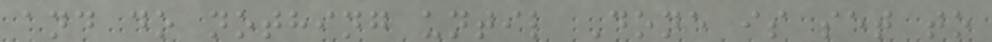and do nothing until Done is set to
